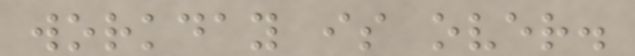workday is over.
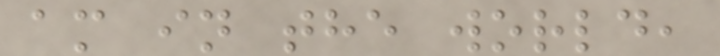am in the world,
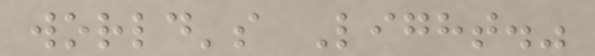world's Light."
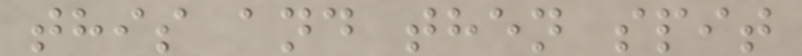this and then spit
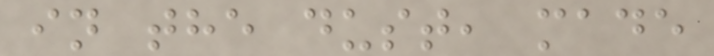in the dust, made
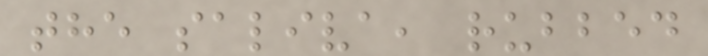the saliva, rubbed
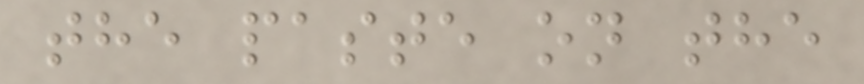the paste on the
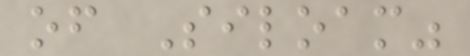of Siloam"
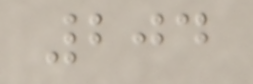204
